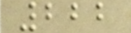222
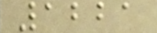1221
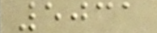5031
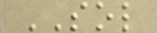SOL
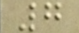7
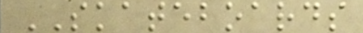SKATEBOARDS
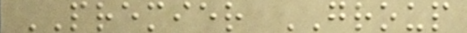PREMIER GROUP
